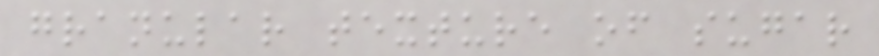granular texture of sugar
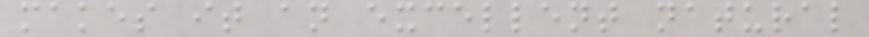makes it an excellent natural
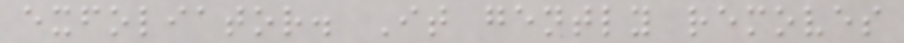exfoliator. It gently removes
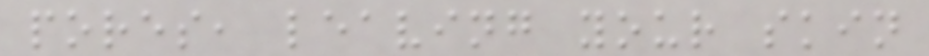pores, leaving your skin
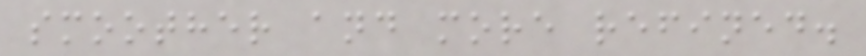smoother and more refined.
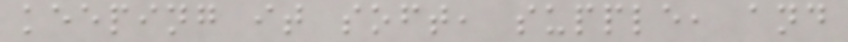keeping it soft, supple, and
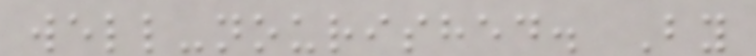well-nourished. By
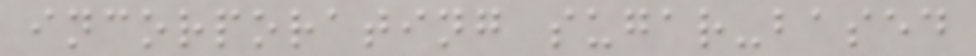incorporating sugar-based
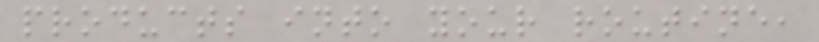products into your routine,
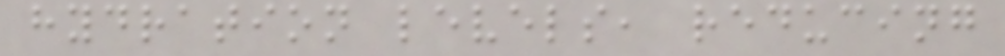hydration levels, reducing
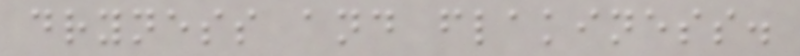dryness and flakiness.
